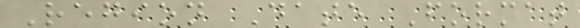Region Date Format
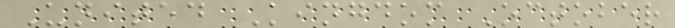United Kingdom October
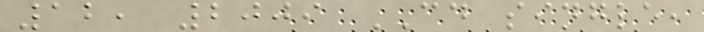12, 2009 CD single,
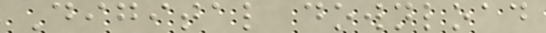Digital download
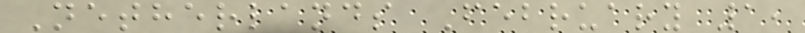Netherlands February 1,
